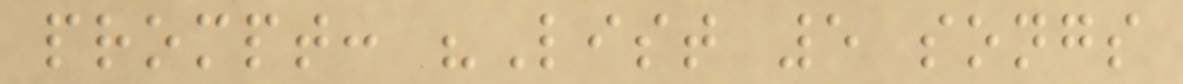prompt: "List 5 songs
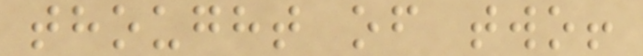thought of two!
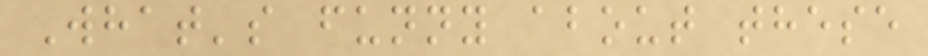What's funny about these
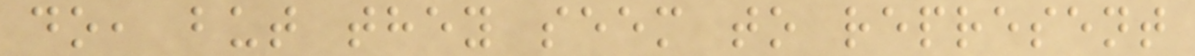do, but they seem to represent
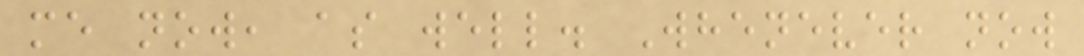me now, as well. Whenever now
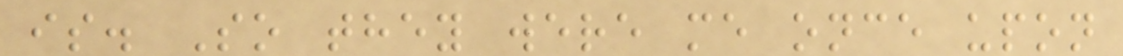is. So they were me once upon
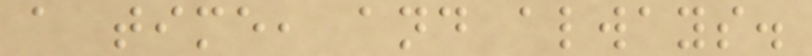a time, and always.
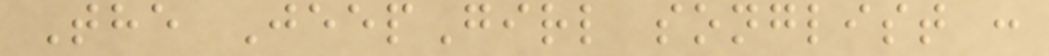The JeepGirl songlist :
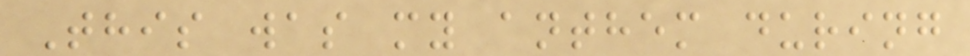This was my anthem during
